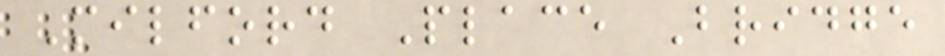Milford Place Bridge
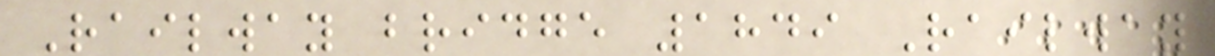Railway bridge 1849 Railway
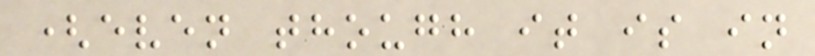(even though it is in
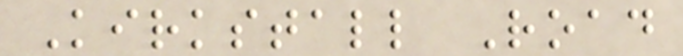Kirkstall Road
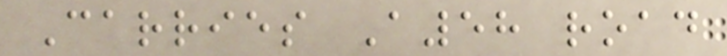Carries A58 road
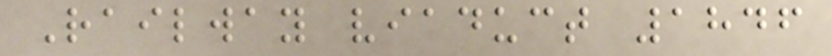Railway viaduct 1846
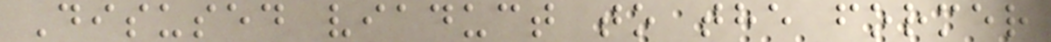Disused viaduct to the former
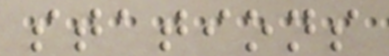stations
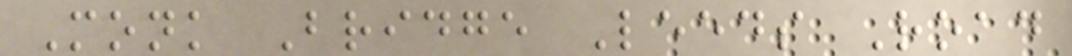Monk Bridge Leeds Road
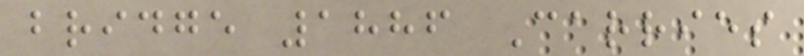bridge 1886 Carries
